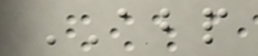ABP
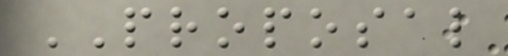PROPOSAL
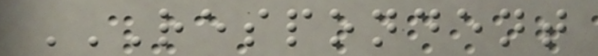RESPONDENT
